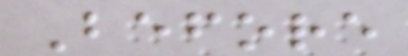Before
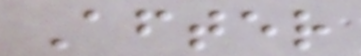After
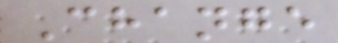Change
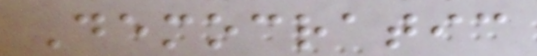Democratic
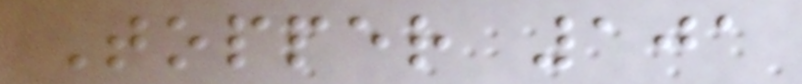Topper 101
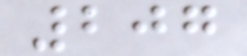207
